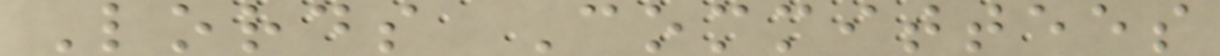Lords Committees
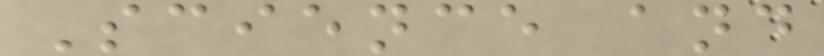Science and
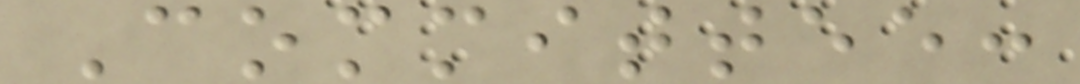Committee:
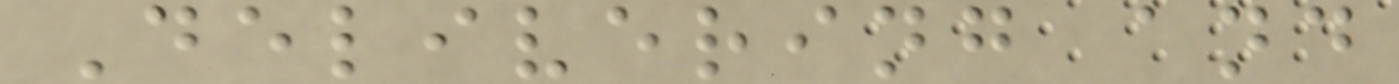Delivering and
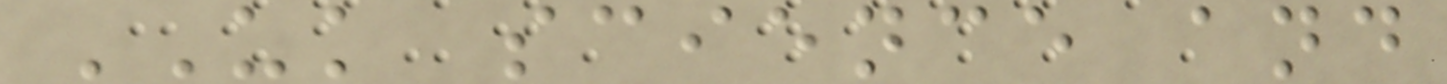UK science and
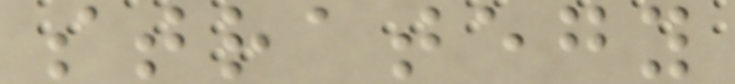strategy
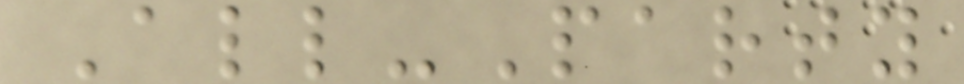All-Party
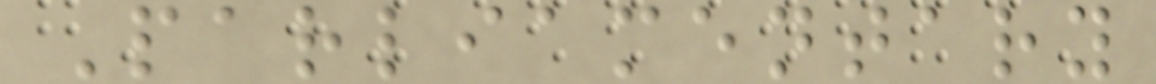Parliamentary
